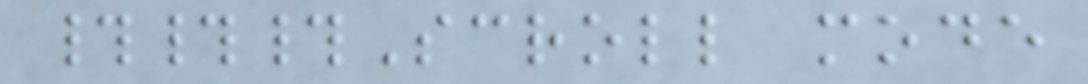###Scroll mode
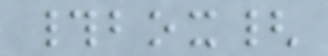#box{
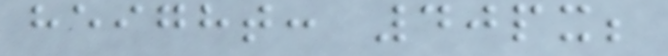height: 40px;
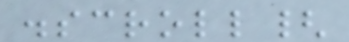.scroll{
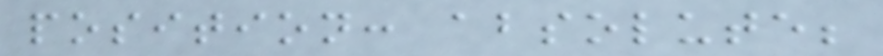position: absolute;
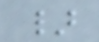}
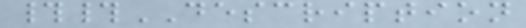##DESCRIPTION
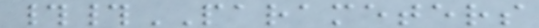##PARAMETERS
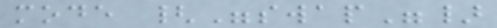mode {"swap"}
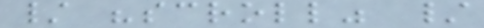/ "scroll" /
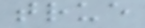true
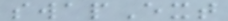swapExt
